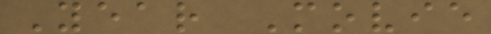Year Movie
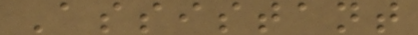Assistant
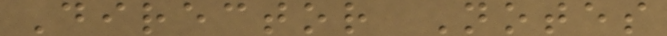Director Notes
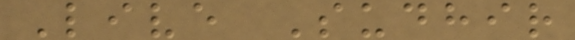Live Sudhir
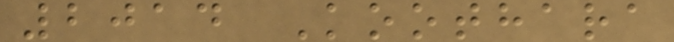2014 Koothara
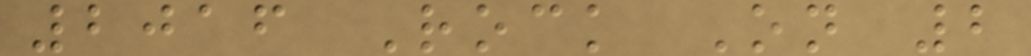2016 Rock On 2
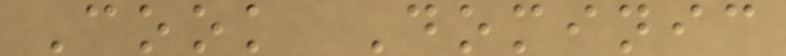Cook Dominic
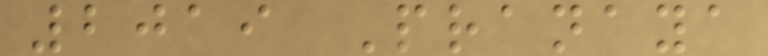2019 Pranaya
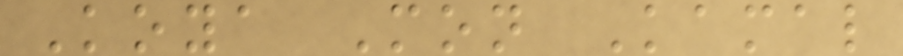Koya Mon Kamal
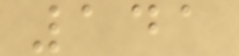141
